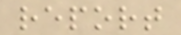report
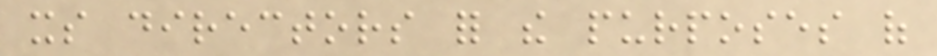its directors for the purposes of
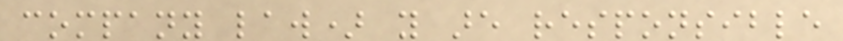company law) you are responsible
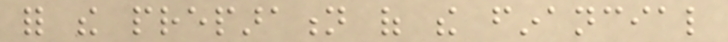for the preparation of the financial
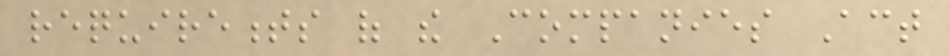requirements of the Companies Act
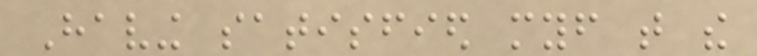Having satisfied myself that the
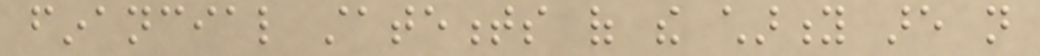financial statements of the charity are not
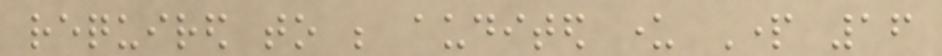required to be audited under Part 16
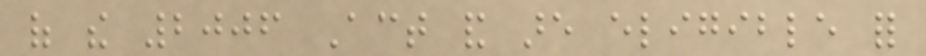of the 2006 Act and are eligible for
